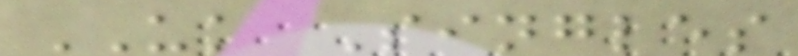UK Singles
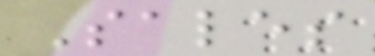Sales
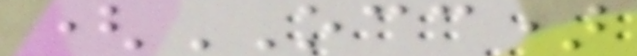(OCC)
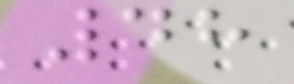48
